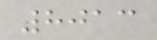8013
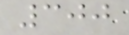300
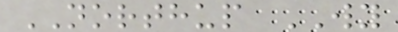NORTHUP WY
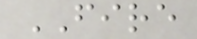FIRE
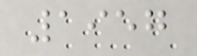1957
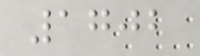1702
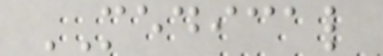MEDICAL
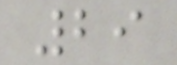29
